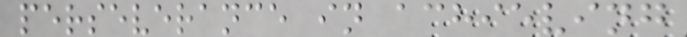perseverance in achieving
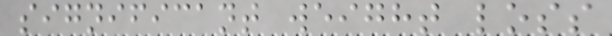significant weight loss
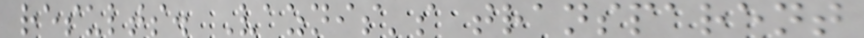results. Vaznis's transparent
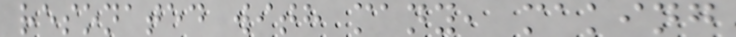resonated with many, making
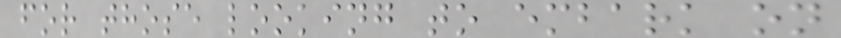for those looking to embark on
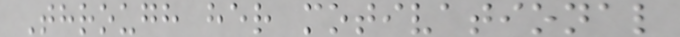Through her motivational
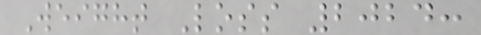Weight Loss 2024:
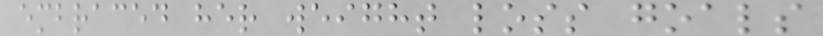embraced her weight loss goals
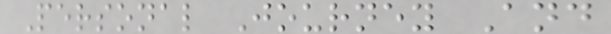Personal Journey And
